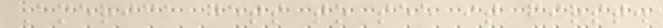America gets to see it first.
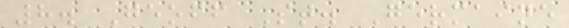8. Geoff St. Germaine
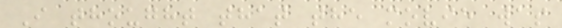I thought that the movie was
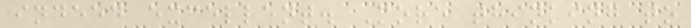indeed excellent. More thinking to
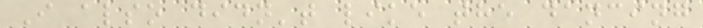I also didn't like the dancing
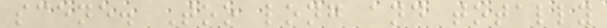scene. Too long and totally
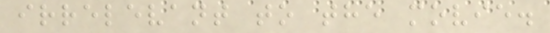irrelevant to the movie.
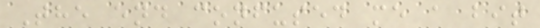The end confused me a bit
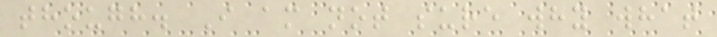though. I am not sure why what
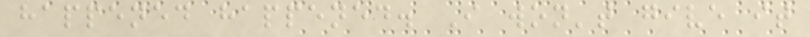happened happened. I won't give it
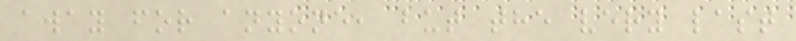away for anyone, but the very last
